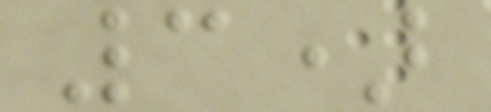3)
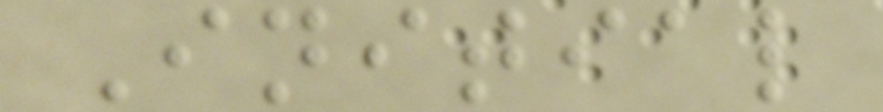Initial
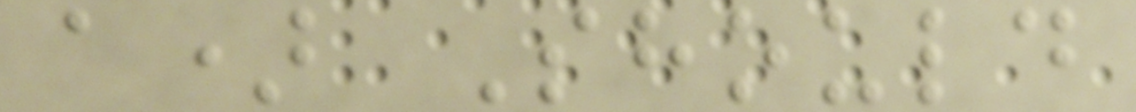a) Should
